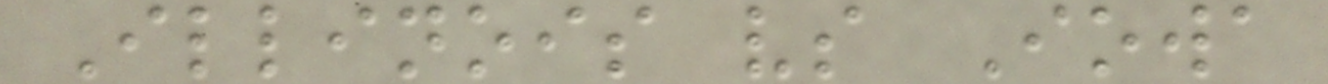Illinois vs Iowa
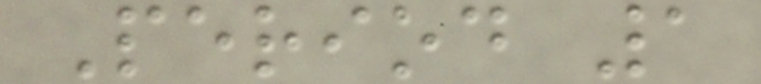Period 1
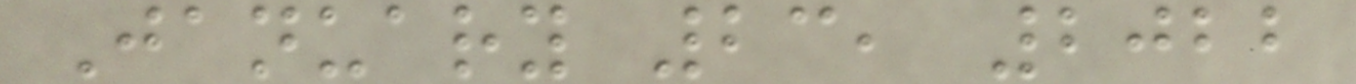January 23, 2022
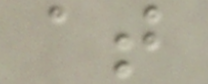at
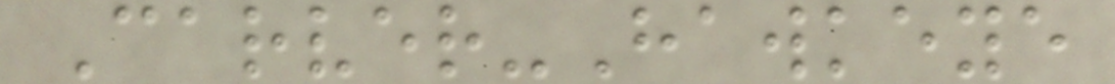Carver-Hawkeye
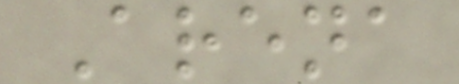Arena
